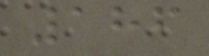186
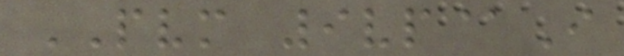PVM 9vp@I
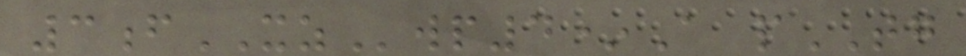3fXZwp4*A pTG
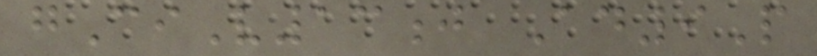gCiV13j Ad9P
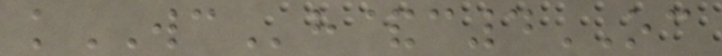kWCh&c4OC
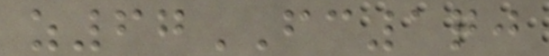z67FC1qj
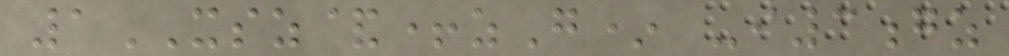1XSZ&+zG* -i3gz
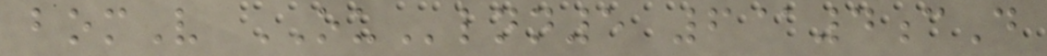bomV OUlnn5 6@4cD
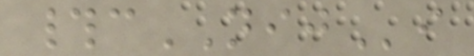#cNIJi
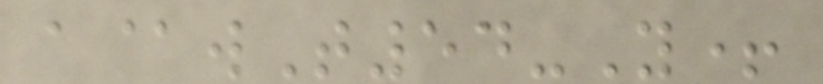a@wT54-Y+
